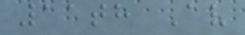11th Av
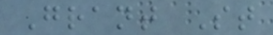Grant St
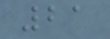21
